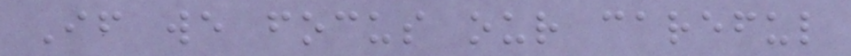If we focus our careful
